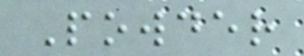Powder
